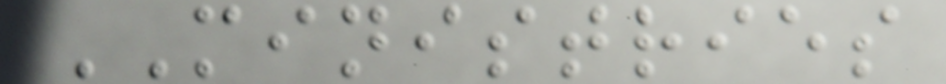MINISTRIES
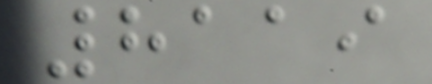8119
